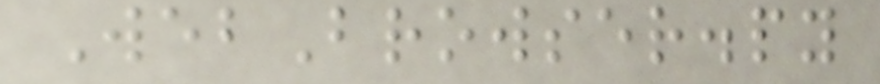WebBrowser.py
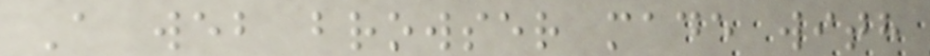A web browser made with
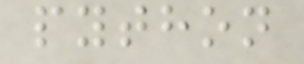python
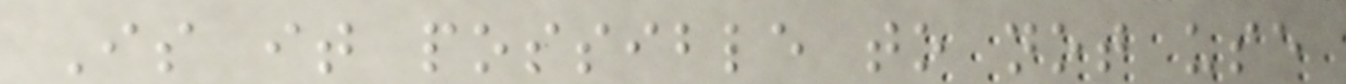Is it possible to not use
